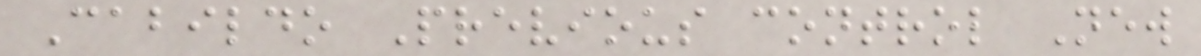Cabildo Previous control New
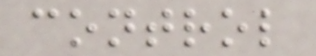control
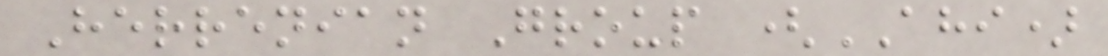Herrenian Group (AHI)
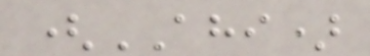(AHI)
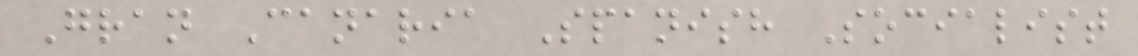Gran Canaria Spanish Socialist
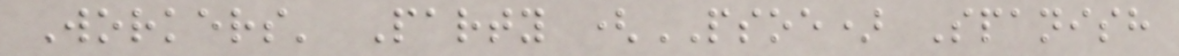Workers' Party (PSOE) Spanish
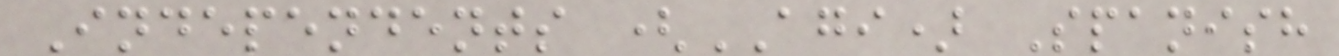Independents (AGI) Spanish
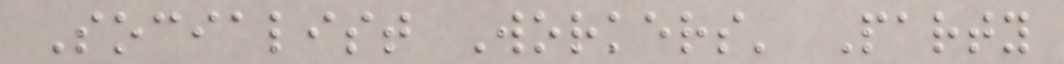Socialist Workers' Party
